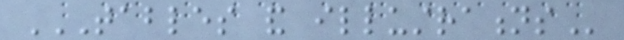TABLES AND ILLUSTRATIONS
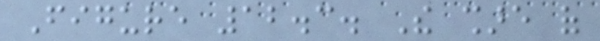Figure 12.3. The share of
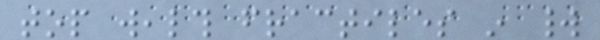top wealth fractiles in world
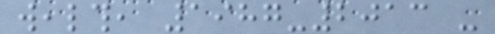wealth, 1987-2013 -
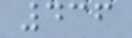436
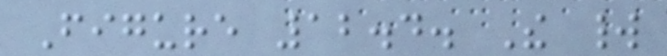Figure 12.4. The world
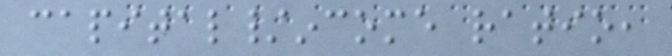capital/income ratio,
